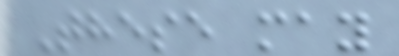These may
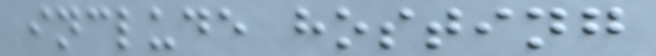include hosting
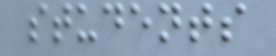students
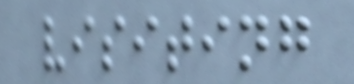visiting
